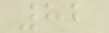82
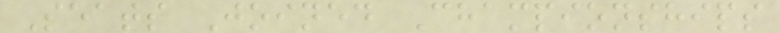Seats Joined Championships
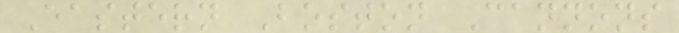Eastern Boston Cannons
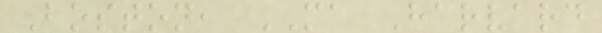Boston, MA Harvard
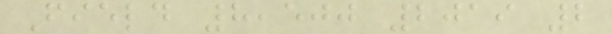Field 8,500 2019 2
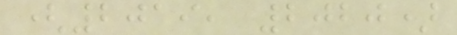(2019, 2020)
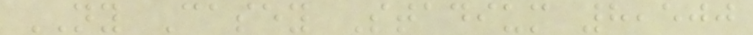NY Casey Stadium 8,500
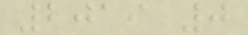2019 0
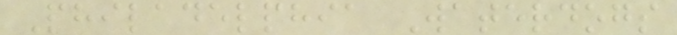Philadelphia Waterdogs
